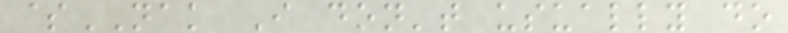$NAK I don't usually do
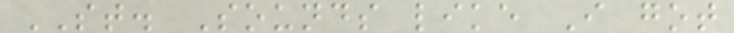ST. Sounds like I got
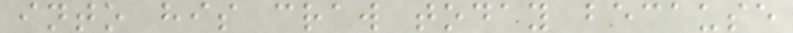into his craw today because
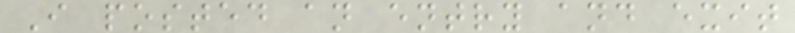I posted an entry and exit
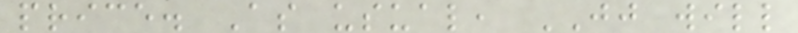price. As usual, JJ will
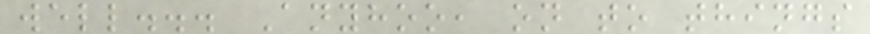well... Anyhoo, on to things
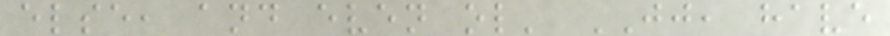else, and even ol' JJ, have
